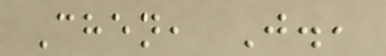Chen, J.,
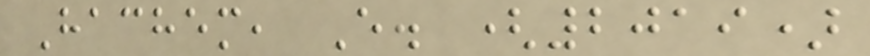Hachem, E. (2019)
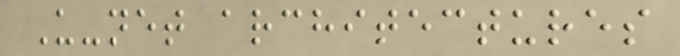U-net architectures
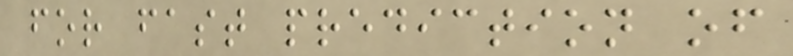for fast prediction of
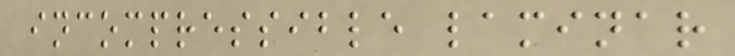incompressible laminar
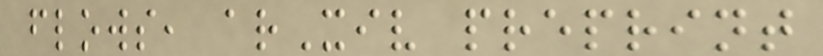flows, arXiv preprint
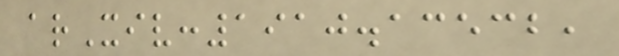arXiv:1910.13532,
